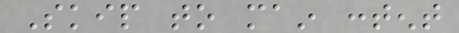Skip to main content
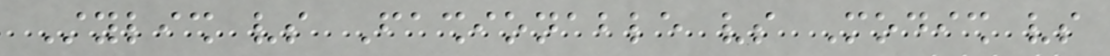Stylish vs Fashionable vs Modish vs
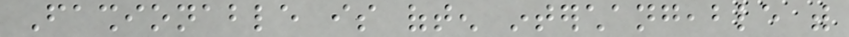Fashionable is often interchangeable with
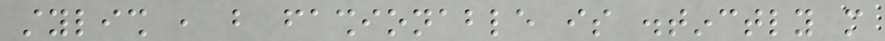stylish , but fashionable is distinctly more
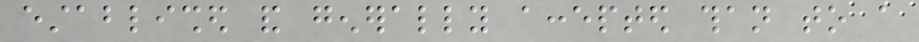established and generally accepted than to a
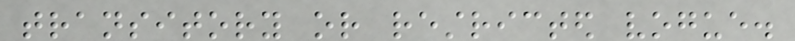transitory or restricted vogue.
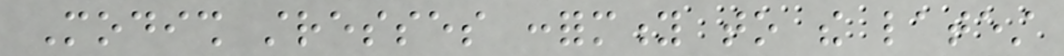Modish stresses conformity to the latest
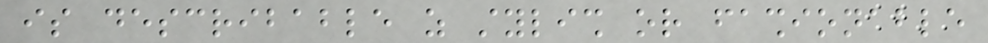is describable as stylish or fashionable
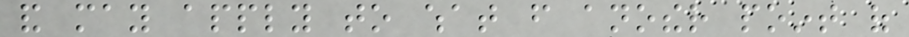and may apply to what from another point of
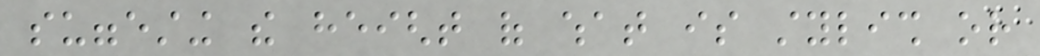suggesting the height of what is stylish or
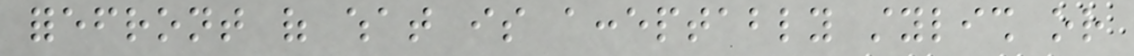forefront of what is acceptably stylish or
